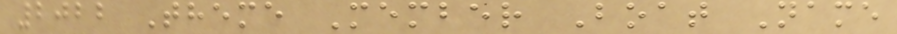2022 Theme Member Boat Name
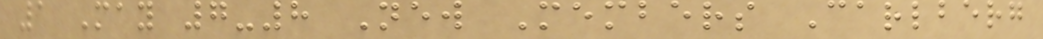1 May 7-8 New Members Carlberg
